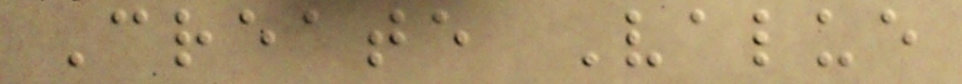Create Value
